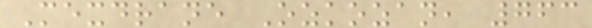Mexdrane Ozkozan, 763
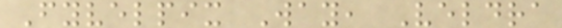Fyvelpix Way, Veldra
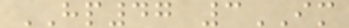HP47 3IM
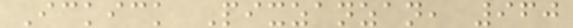Ickick Pixzanzan, 960
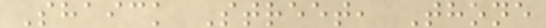Shaick Street, Thone
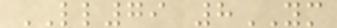LL79 8YM
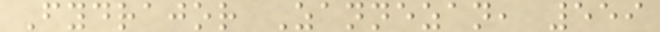Fydrajor Zannezan, 559
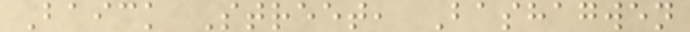Baick Street, Bashagwen
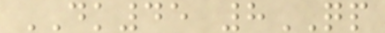DK45 8QP
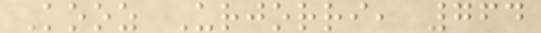Kooz Urjorri, 764
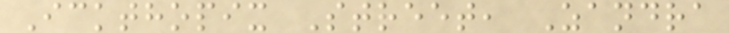Ickthopix Street, Zandra
